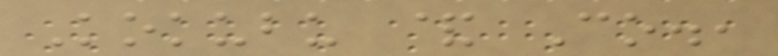Kokubu & Co.,
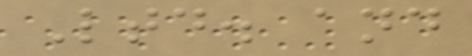Ltd. and
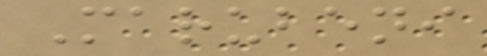Marubeni
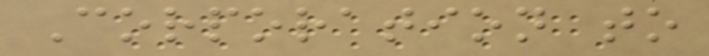Corporation to
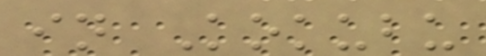in Kokubu
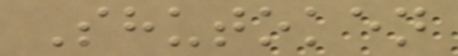Shutoken
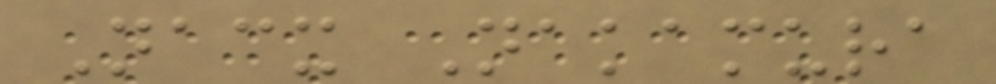Nacx Nakamura
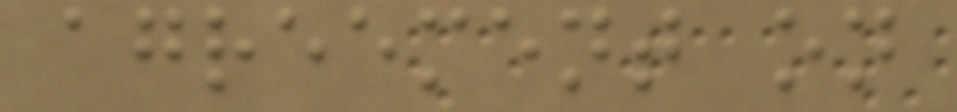agreement on
